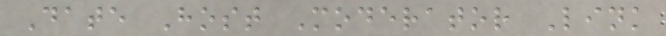Date Host Moderator Link
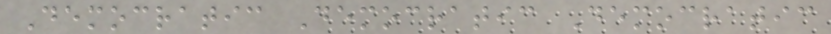Democratic Democratic Democratic
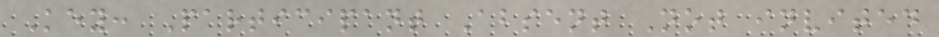Key: Participant Absent Not invited
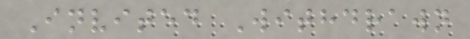Invited Withdrawn
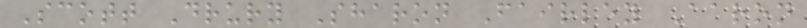Scott Drury Sharon Fairley Aaron
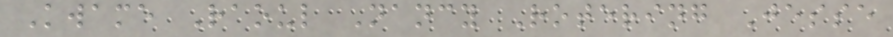Kwame Raoul Nancy Rotering Jesse
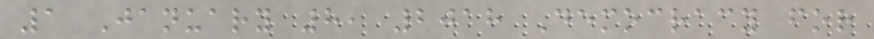1 January 8, 2018 Democracy for
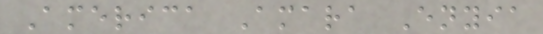America Amara Enyia
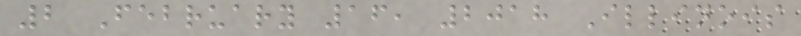2 February 16, 2018 Illinois
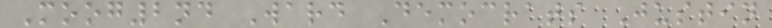Moog2nd Ward Democrats Justin
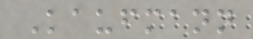Kaufmann
